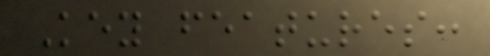Key features:
